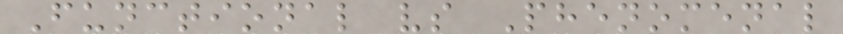Functional vs Phenomenal
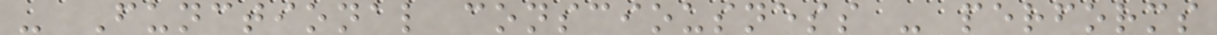- Functional consciousness - performs
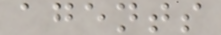agents
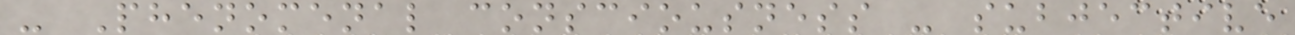- Phenomenal consciousness - subjective
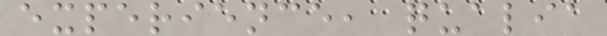experience, qualia
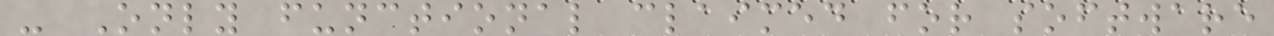- Only functional claimed for software
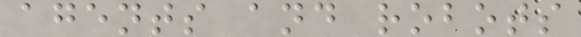agents and robots
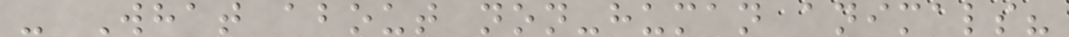- What about non-human animals?
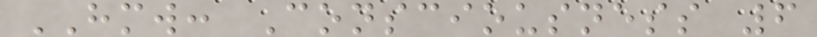HMW: Consciousness 6
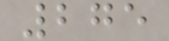275
